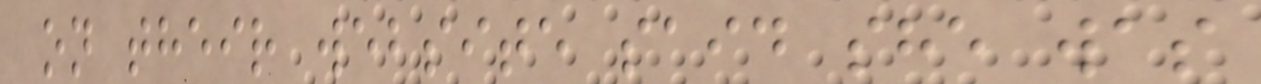on their website said she was
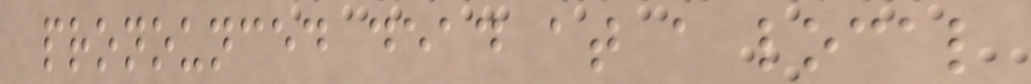pronounced dead at a local
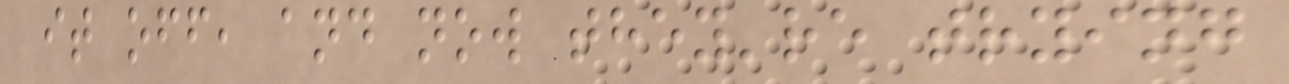it off, and now they're trying
